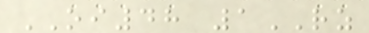OI48 1RZ
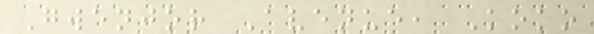Gwenjor Avenue, Koko
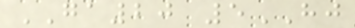GA20 5HJ
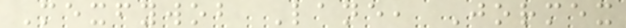Mexfywob Lane, Jormex
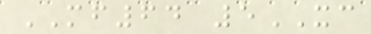MF64 5XC
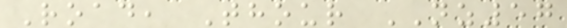Road, Thour NZ57
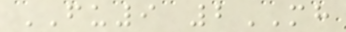FU9 2MH
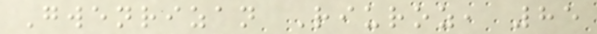Gwenrizan Riuroz, 85
